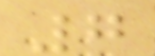7
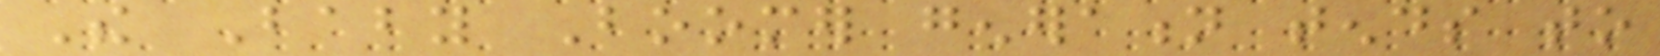The Baby Boomer generation tends to
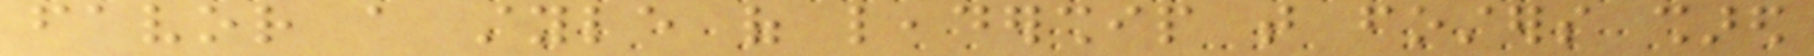favor a style of leadership that fosters shared
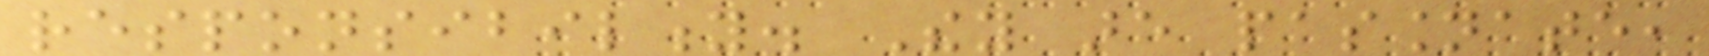responsibility. They are passionate,
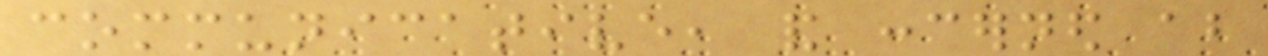communicative, and concerned about
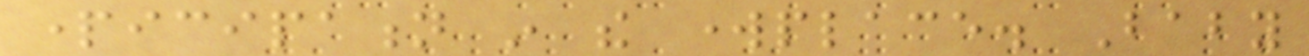participation in the workplace. Baby
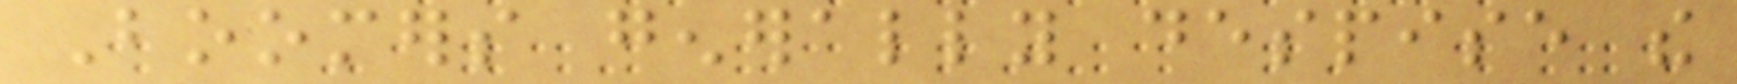Boomers generally despise the
